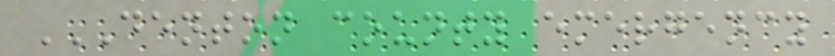DENTON COUNTY EMERGENCY
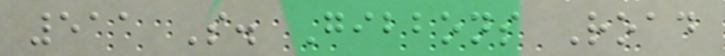511 S. Gibbons Road
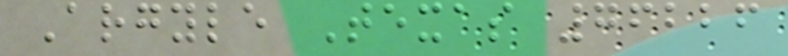Argyle Texas 76226
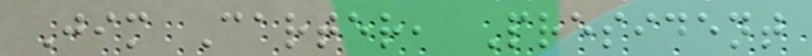Jim Carter, President
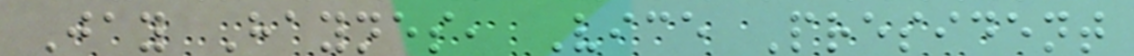Jay Haynes, Vice President
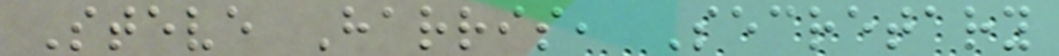Steve Harris, Secretary
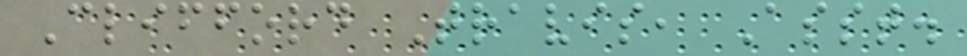Clifford Travis, Asst.
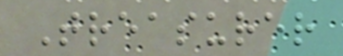Treasurer
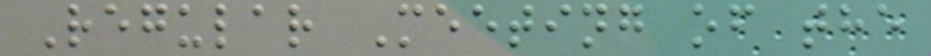Regular Meeting of the
